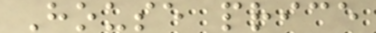House price
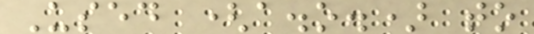Used (a.o.) to
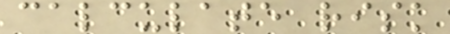calculate risk
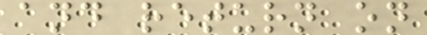and return on
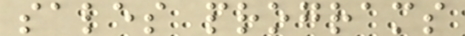sales programs
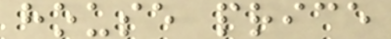house price
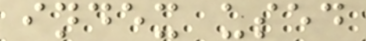index used
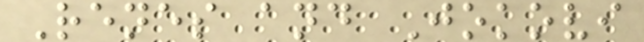Renes and Jokovi
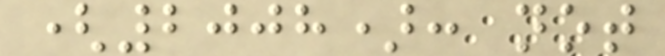(2008): not
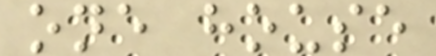one house
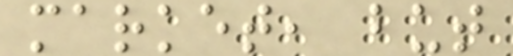market, but
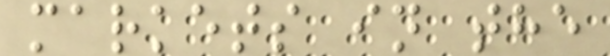markets in the
